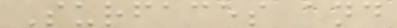Surfaces and
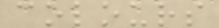colours
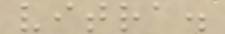vitra.
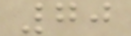70
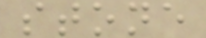stone
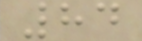84
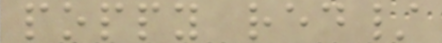poppy red/
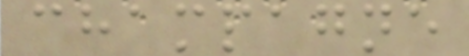champagne
